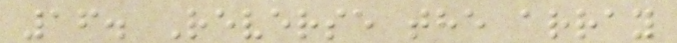16. Reverse the array
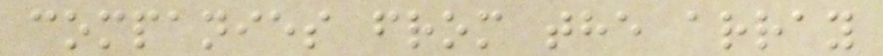companies from the array
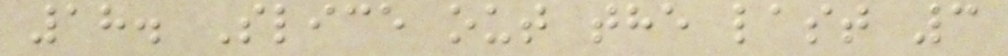18. Slice out the last 3
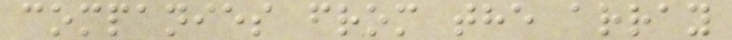companies from the array
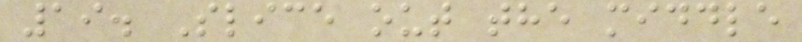19. Slice out the middle
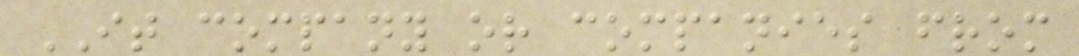IT company or companies from
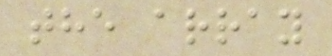the array
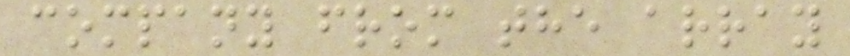company from the array
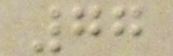77
